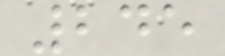245
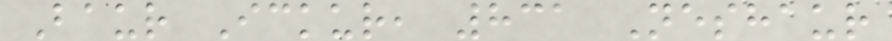Baur Ickur, 831 Neshaur
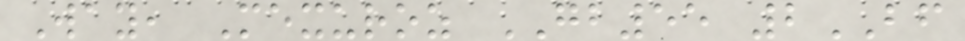Way, Mexuroz GB55 2BF
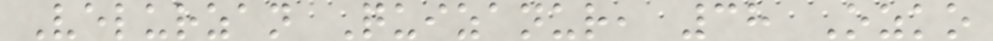Velurzan Quizanur, 38 Ozko
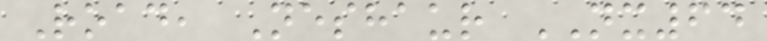Road, Neshaur NX64
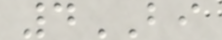4BI
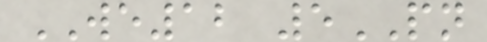WE12 5PN
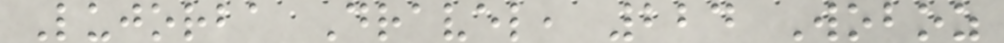Lujorba Dravel, 224 Woboz
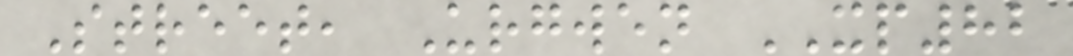Street, Urgwen XP82
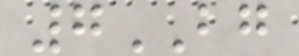7BG
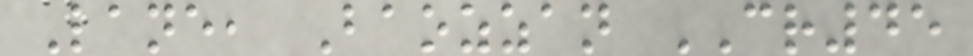Lane, Baozzan CR45
